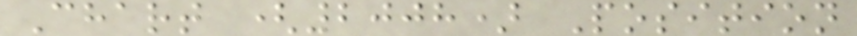Chart (2008) Position
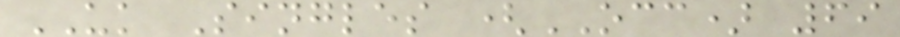UK Singles (OCC) 69
